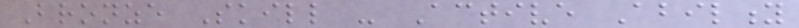Bronze Skill - Active Ability
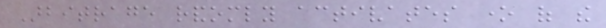Arbitrage randomly activates one of the
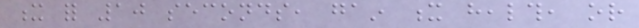x for 10 seconds, gain x health, or
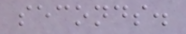seconds.
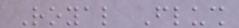Royal Flush
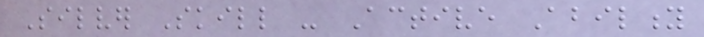Silver Skill - Active Ability
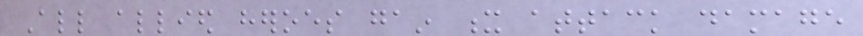All allied heroes gain x attack damage
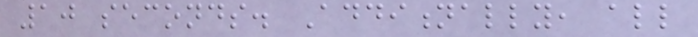10 seconds. Additionally, all
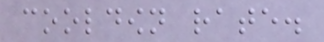cooldown rate.
